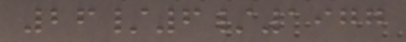26/6/1977
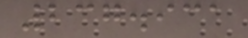237.931
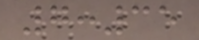7:35
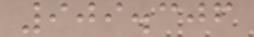909.306
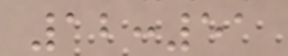12:51
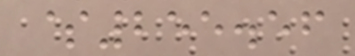$255.56
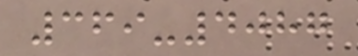369-4087
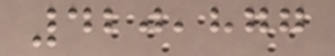420,877
